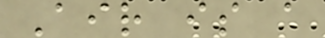Air is a
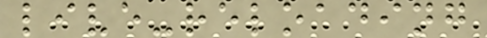live-reloading
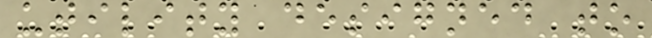utility designed to
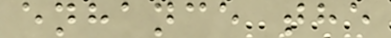enhance the
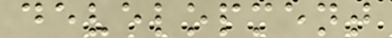development
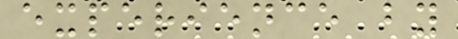experience by
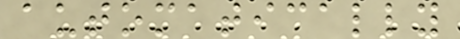automatically
